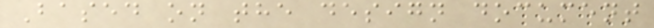Based on the design document
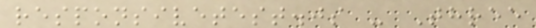responsivetest.js - Three
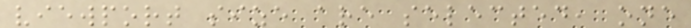viewport size are selected, one
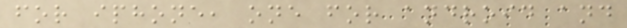for iphone, one for android and
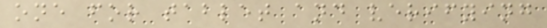one for tablet and verifying
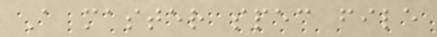A master spec file
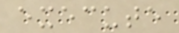execute
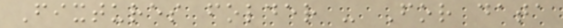Fixtures folder - For data
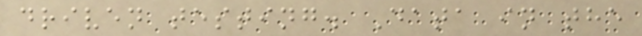driven testing. Data in the
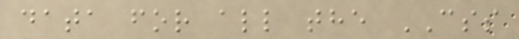data for all the CSS
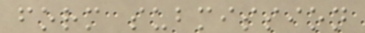form submission
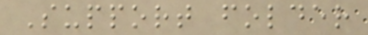Support folder
